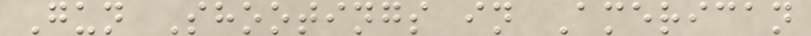Gun Shootings in American
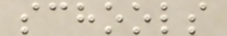schools
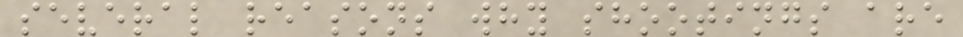several reasons why shootings are
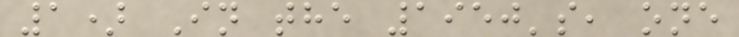1) In the 1950's, one
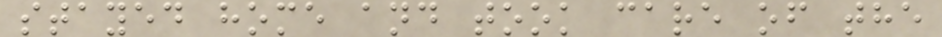stayed home and took care of the
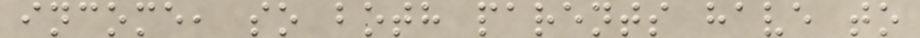income, so both parents have to
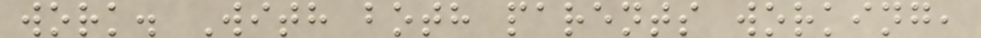work. With both parents working,
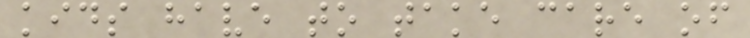kids have to take care of
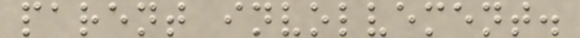parent involvement.
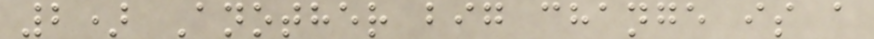2) Another big change is a
